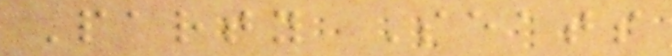Party Seats
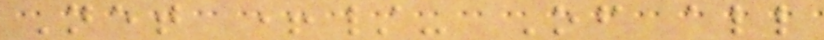Net +/- Of all
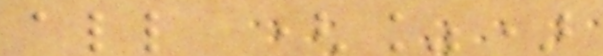all (%)
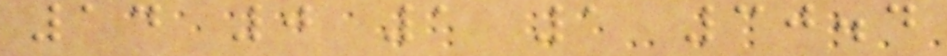14 0 1 1 30.4
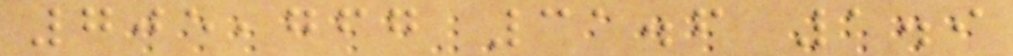705,767 31.6 1.9
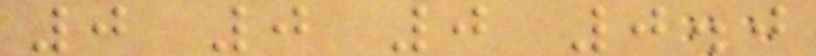0 0 0 0.0
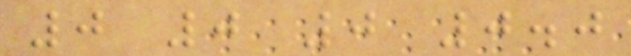0 0 0 0.0
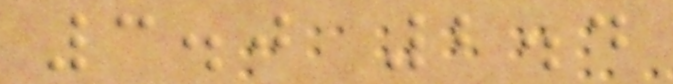3.0 2.4
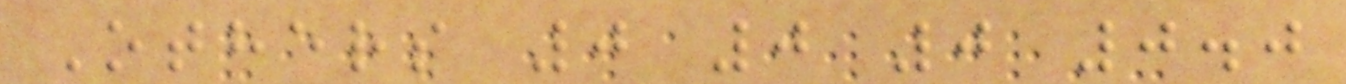Others 0 0 0 0.0
